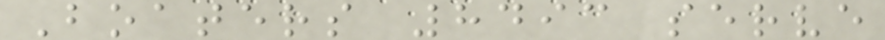Boaters 8493 serve
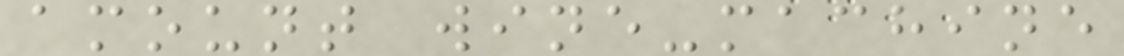amount wine-machine
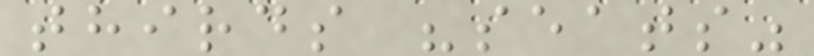thirds "seats"
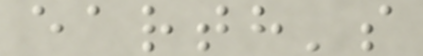earth's
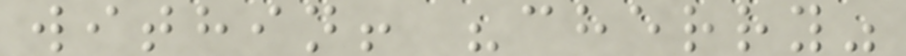within! "cherry"
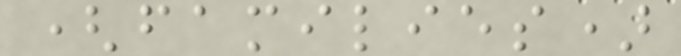(families)
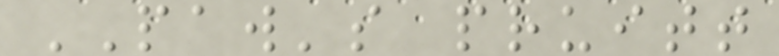PAW's pruitt
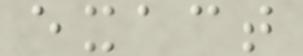exact
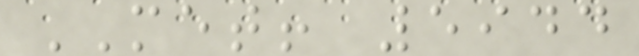MET! 5944
